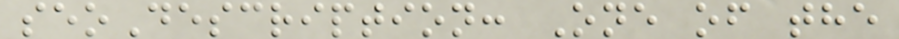seoDescription: One of the
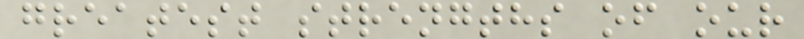greatest strengths of our
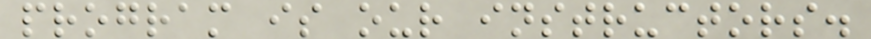program is our instructors.
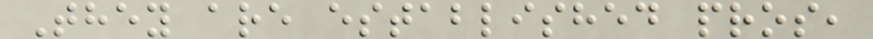They are established pros,
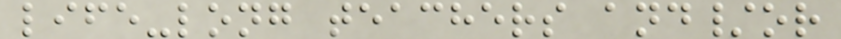life-long teachers and/or
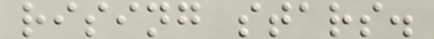rising stars.
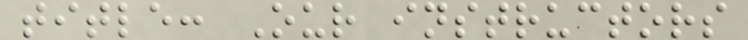title: Our instructors
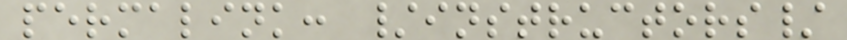permalink: /instructors/
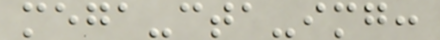mega-cta-img:
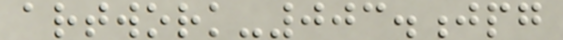artwork-003.jpg
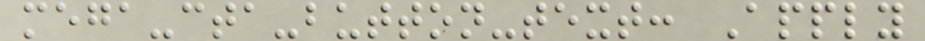mega-cta-button-text: Apply
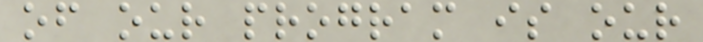of our program is our
